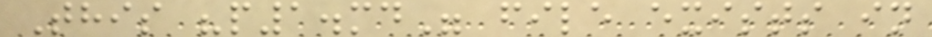This "p1.md" file exists in
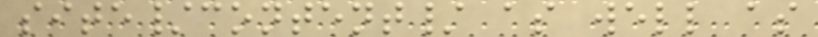site/content/ as well as
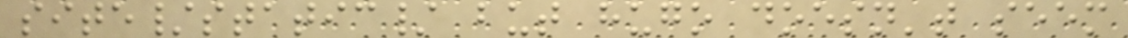site/static/ but hugo doesn't seem
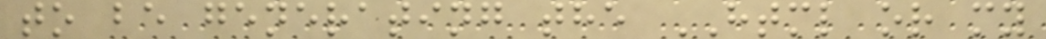to be generating the HTML or my
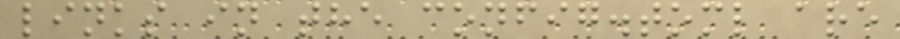links in the config.toml are
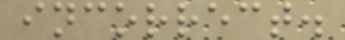incorrect.
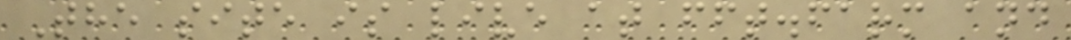The site is live at fft.farm and
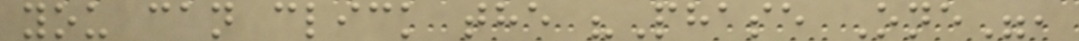you can click the "Phase One",
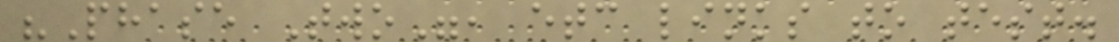"Phase Two", etc links to test.
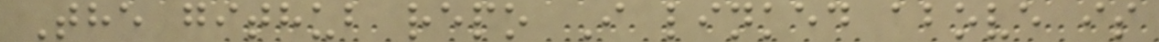The github repo I linked above is
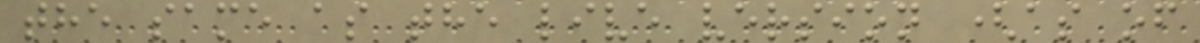the same as the live version (as of
